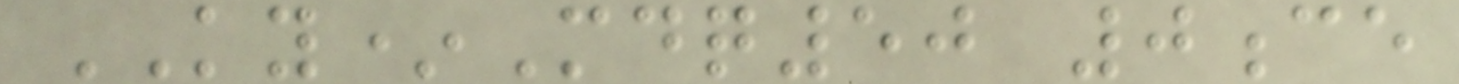KY*Mdq50 0ce
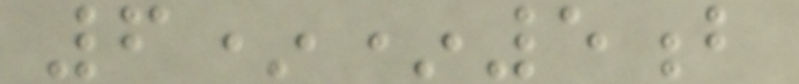6**5b
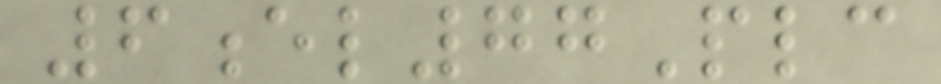6el77Plc
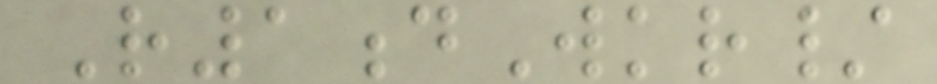R1dWkr/
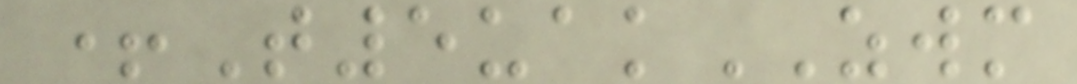+T5uakZWM
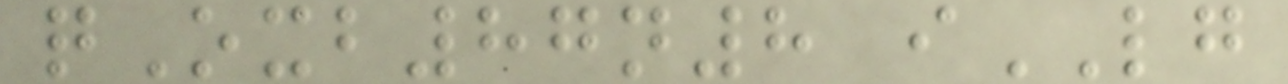qOxb87n8 iLG
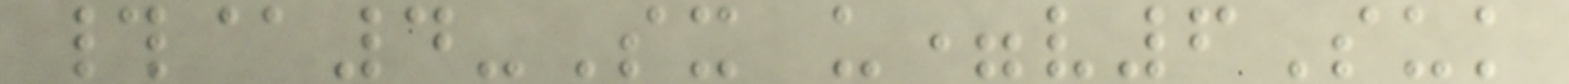#@4-Sx u=v6Suk
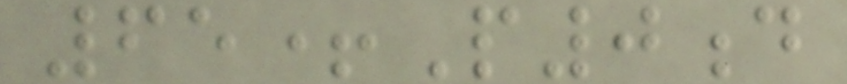65+P0d
